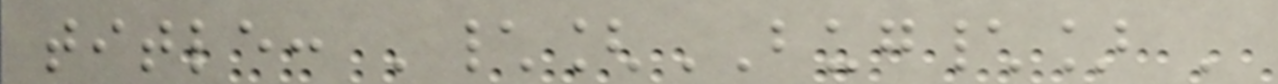title: '\[BUG\] '
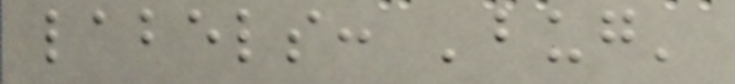labels: 'bug'
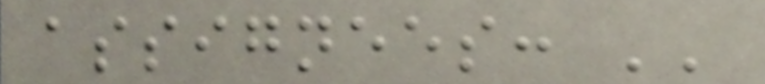assignees: ''
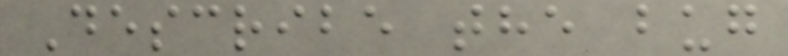Describe the bug
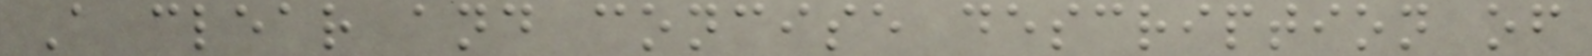A clear and concise description of
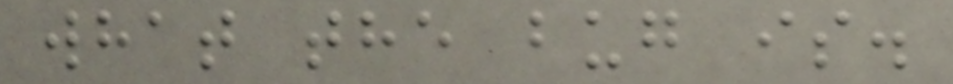what the bug is.
